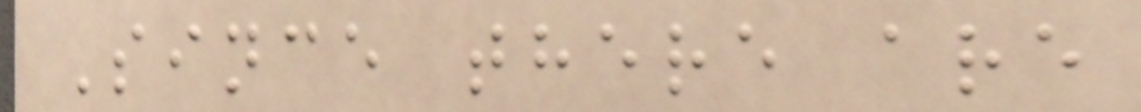Since there are
